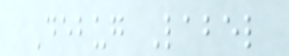Debug Label
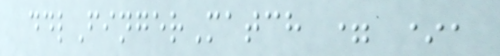ddlFingerMatch = *,
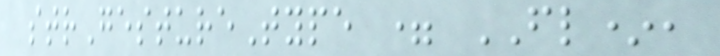strGestureType = FL*,
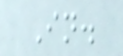In.
